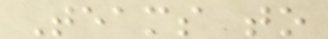Teams to
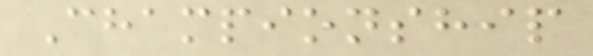Championship
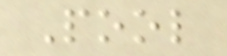Pool
